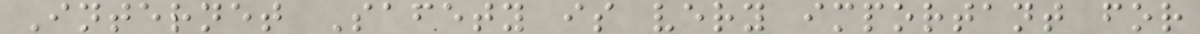Internet Safety is very important for
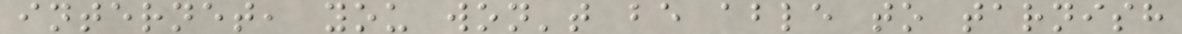internet, you won't be able to tarnish
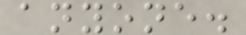anyone.
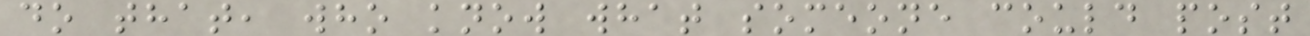do that, who know what someone could post
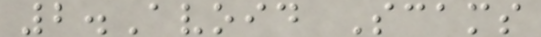2.Avoid Scams
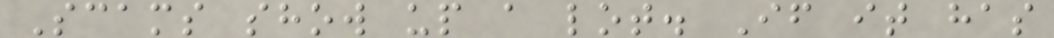Scams show up a lot. If it has
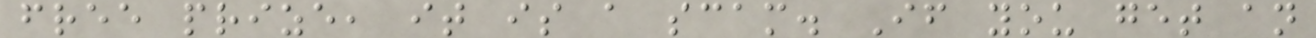free prize, it is a scam. If you get an
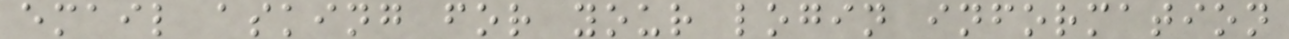email asking for your login information
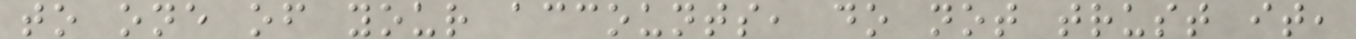to one of your accounts, do not trust it,
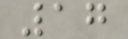17
